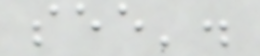see'.
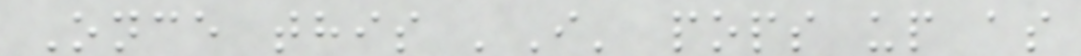Once this 'I' pops up as
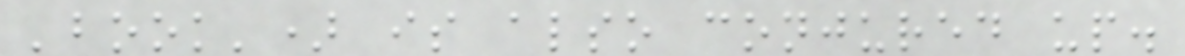'book') is also conjured up.
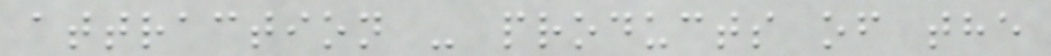attraction - products of the
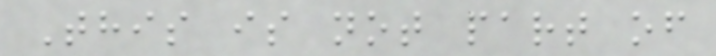This is not part of
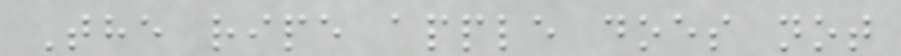The ripe apple does not
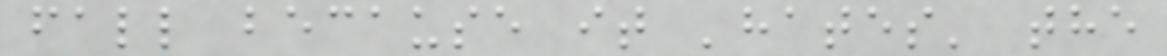fall because it 'hates' the
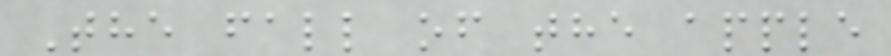The fall of the apple
